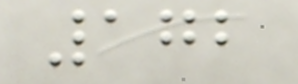172
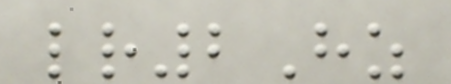lr2Hz
